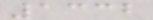1332
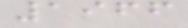1966
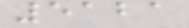5121
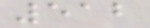512
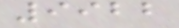9922
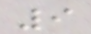9
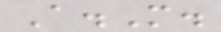A.M.
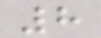8
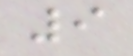9
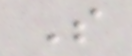S
